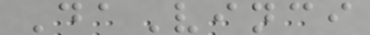DaVinci
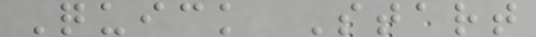Quick Start
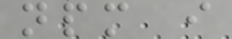npm i
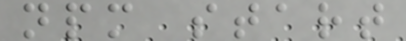npm start
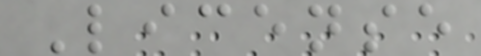License
